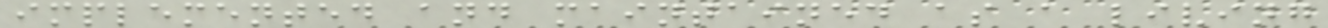implemented and maintained as a living
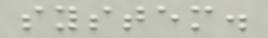system.
